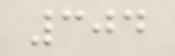304
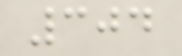304
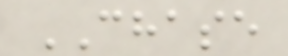CHASE
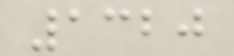1320
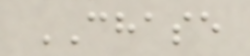CHASE
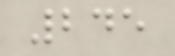245
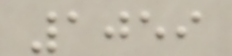1059
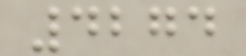4274
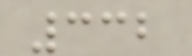332
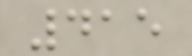415
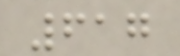617
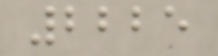2225
